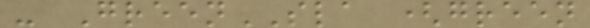- GreenSLA (green
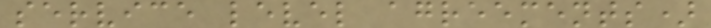service level agreements)
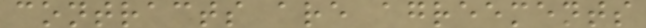contracts are agreements
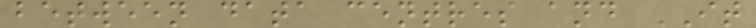between data centres and IT
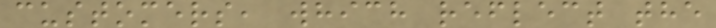customers, which reflect the
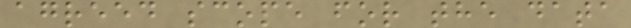agreed scope for the data
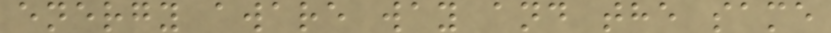energy aware way and the same
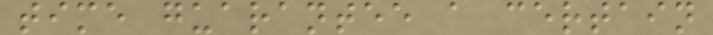time guarantee a certain
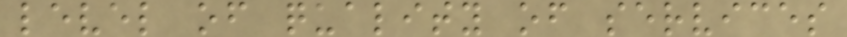level of quality of services
